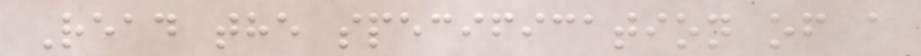Read the specification of a
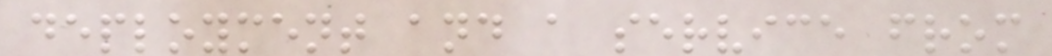deployment and a service from
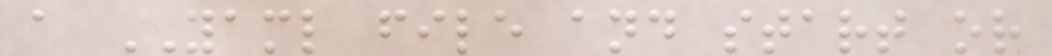a YAML file and start or
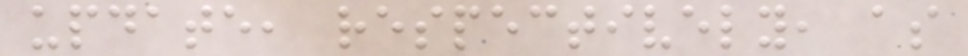update, respectively, as
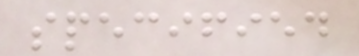specified
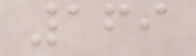169
